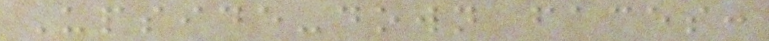Upside-down faces:
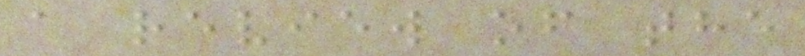a review of the
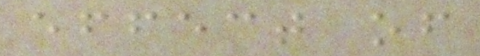effect of
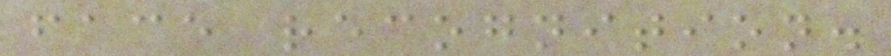face recognition.
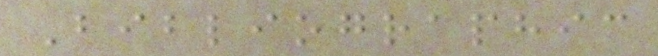Bibliographic
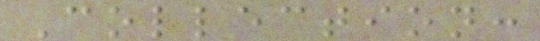Collection:
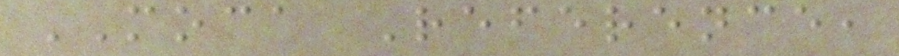MOCA Reference,
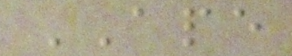APE
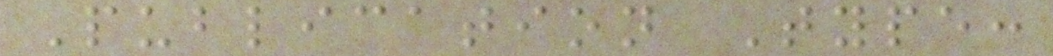Publication Type:
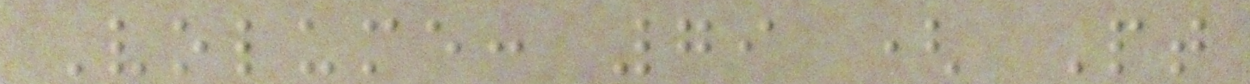Volume: 79 ( Pt
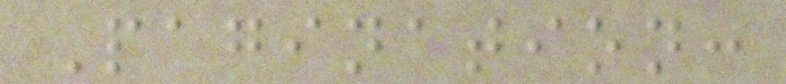Pagination:
